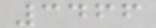3466
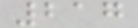217
